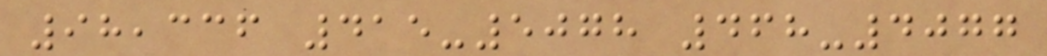98,336 415-5078 468-4077
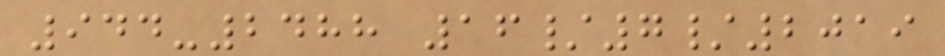944-2488 16/7/2019
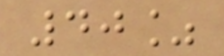40%
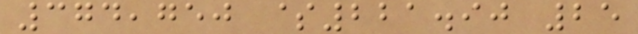374,750 $221.90 25
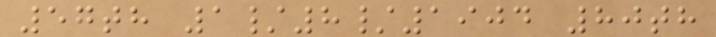57th 1/8/1904 80th
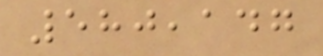580,147
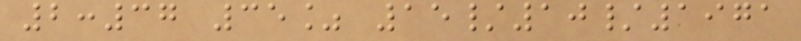2:37 35% 15/10/1971
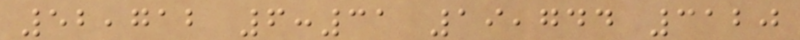52,712 6:31 19,744 3120
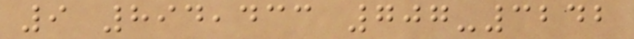9 894,433 707-3242
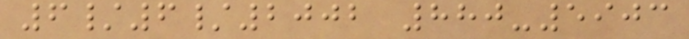6/6/2002 880-5903
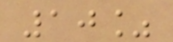10%
